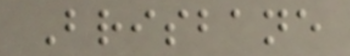Brisbane
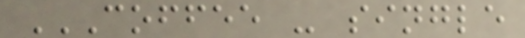COFFEE - SINGLE
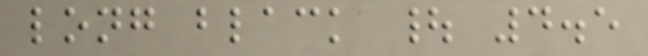long black | 4.5
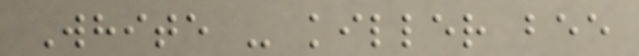White - killer bee
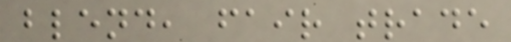blend, fair trade
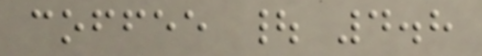coffee | 4.8
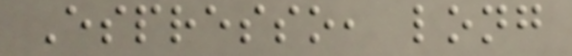Espresso, long
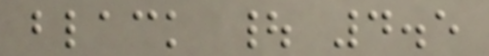black | 4.5
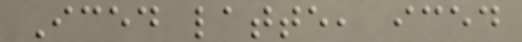Iced latte, iced
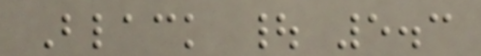Black | 5.3
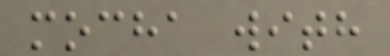mocha with
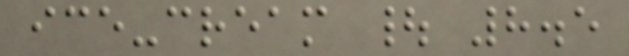ice-cream | 8.5
